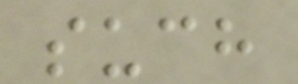such
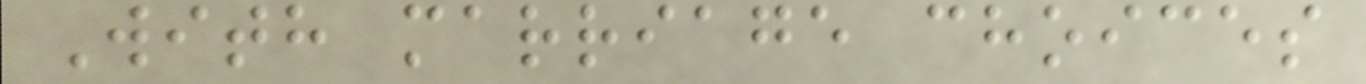With marriage choices
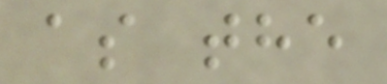as the
